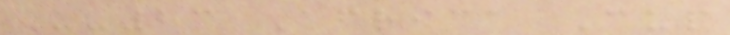U-23 Africa Cup
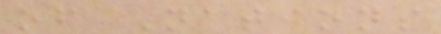of Nations
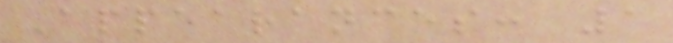Appearances: 1
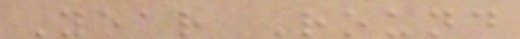Year Round
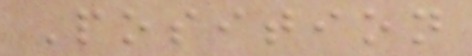Position
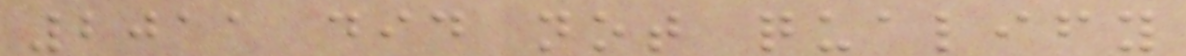2011 did not qualify
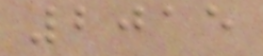2015
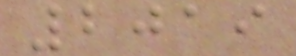2019
